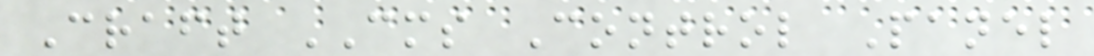Craft CMS Control Panel
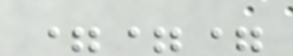===
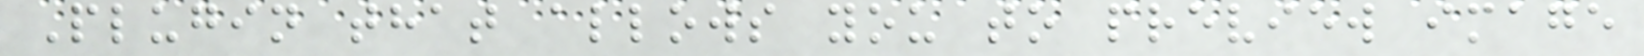Plugin that allows you to preview image
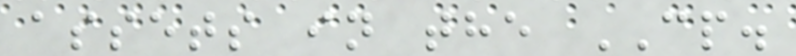assets in the CP.
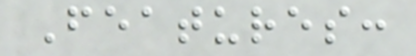Features:
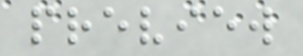preview
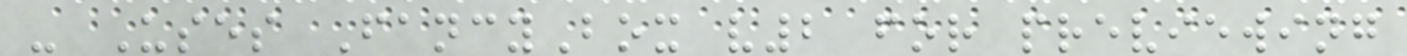- Uses FancyBox v2 for previewing
